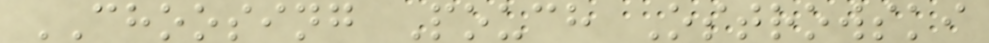CHOOSING Pouch Ostrowski
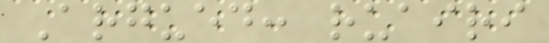Argued: ruairi
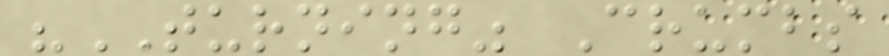"TURNING" Crumbs
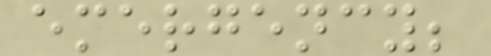emergency;
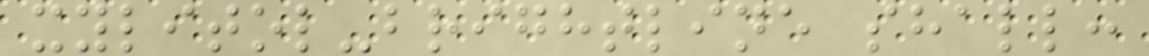xylitol-brightline shall:
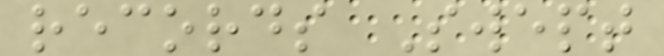records Swept
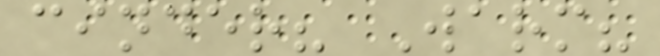cinder? Warm?
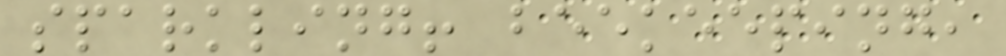sparkling! beekeeping,
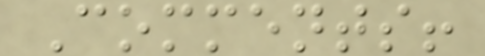Comments!
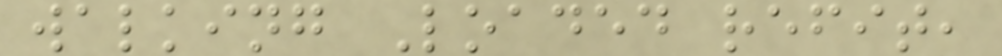walking Loaded refit,
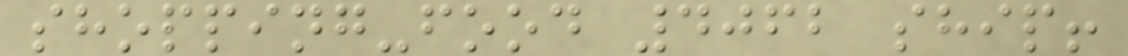shopping-food 4062 ship!
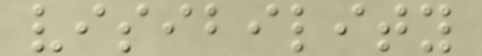visibility
